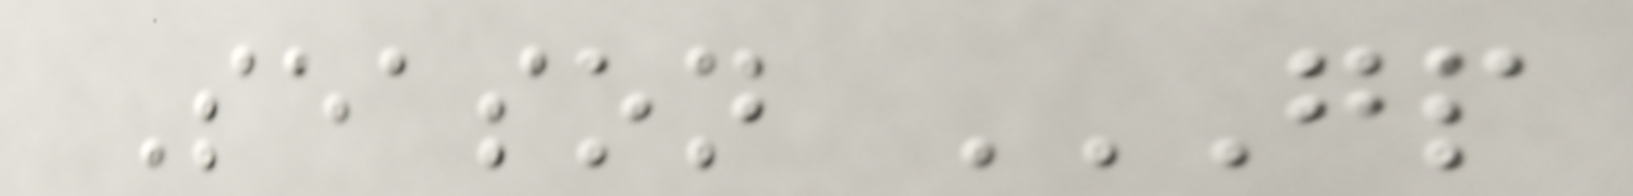Season GP
